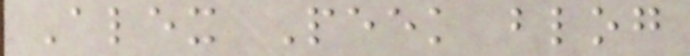Alex Peek blog
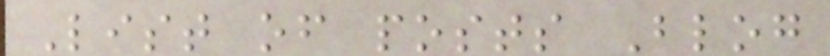List of posts Blog
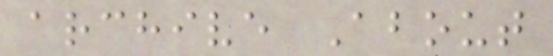archive About
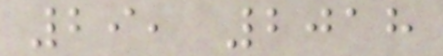29, 2018
